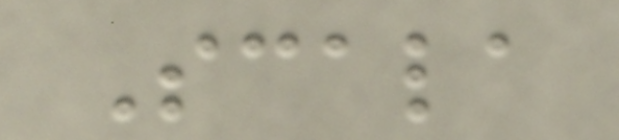Scala
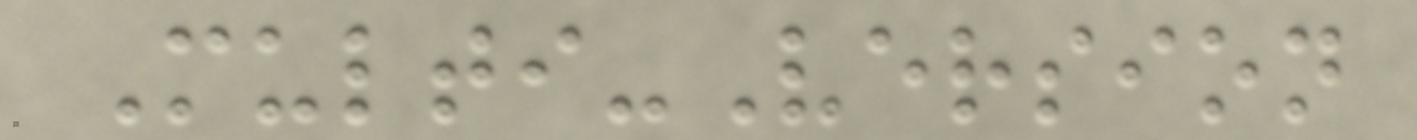Multi-Version
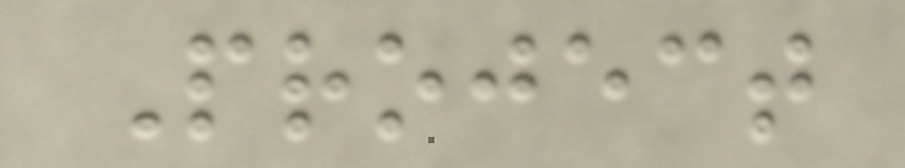Project
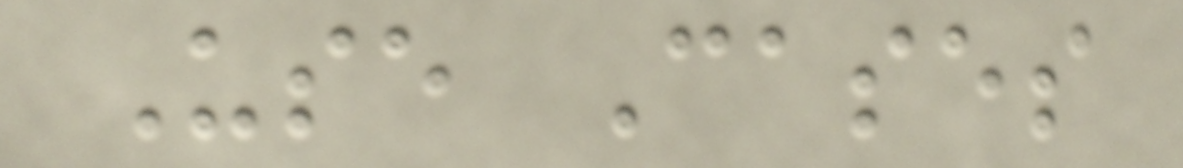Use Cases
